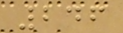246
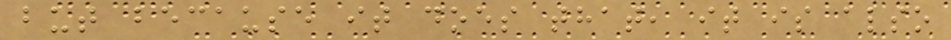but because it does that, it is also
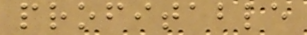profitable
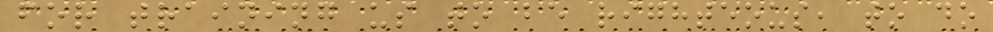for training us to be righteous, to do
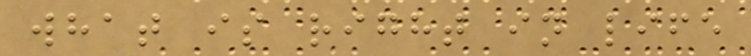what is right in life
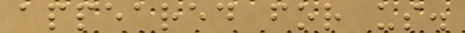appeared for us.
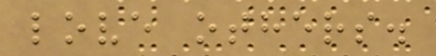love others.
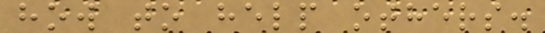how to help others.
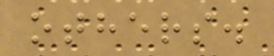others.
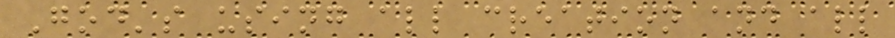God's using all creation and all
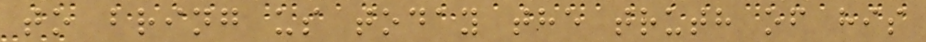to bring us today the truth of his
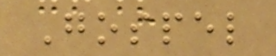Gospel
